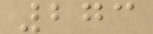273
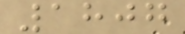1807
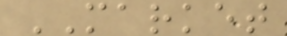MARKET
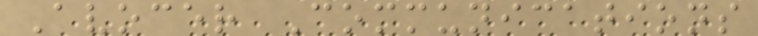Avocer Communications
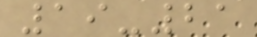19-21
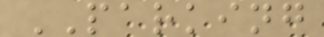PARKING
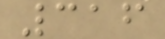316
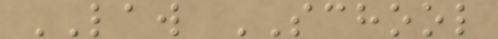LAW SCHOOL
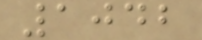1042
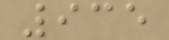935
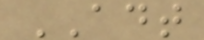ADT
